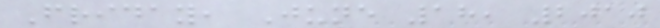Friday, June 18, 2010
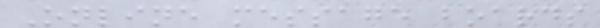Online message boards
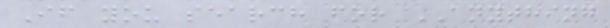If you search for ANYTHING
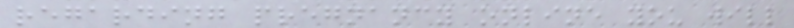regarding pregnancy online you will
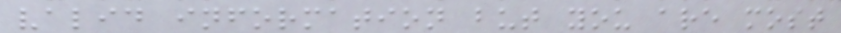valid information but you are most
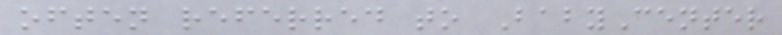often referred to BabyCenter
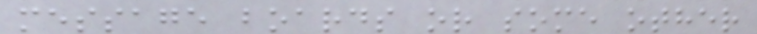message boards or some other
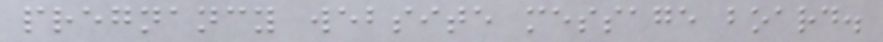pregnancy website message board.
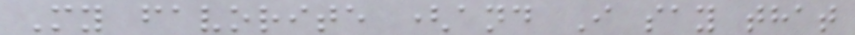My favorite (and I say that
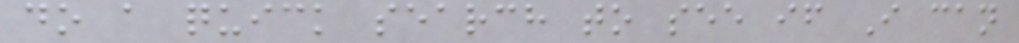do a quick search to see if I can
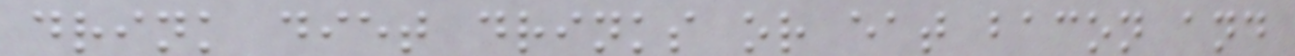drink diet drinks or eat bacon and
